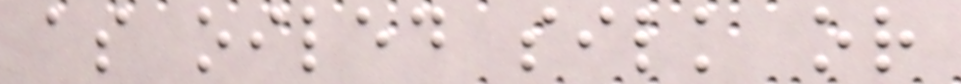as oiled silk or
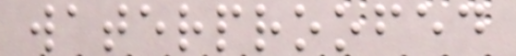waterproofed
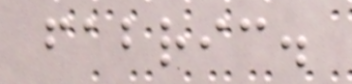fabric.
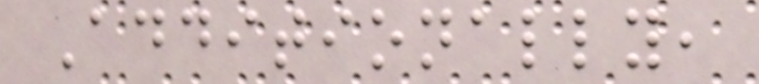Additionally,
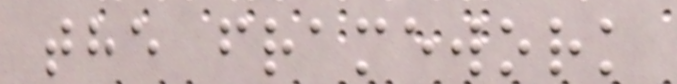the framework
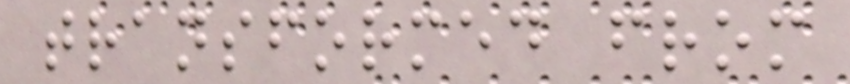transformed from
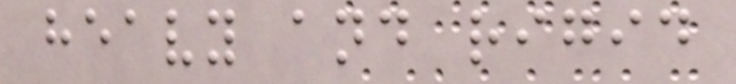heavy and rigid
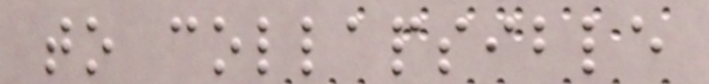to collapsible
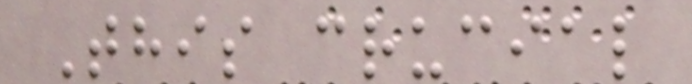This crucial
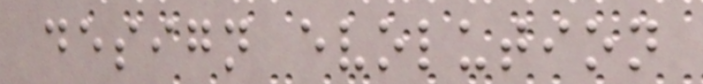design evolution
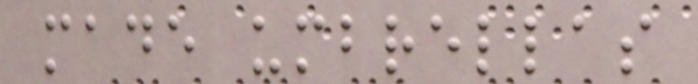made umbrellas
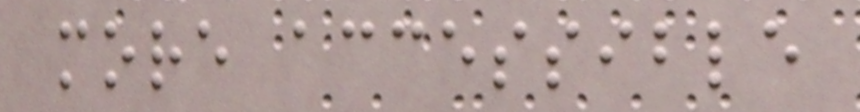more accessible
